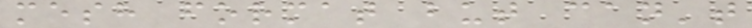mesh format but can't
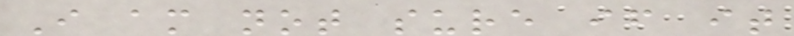I am not sure if it
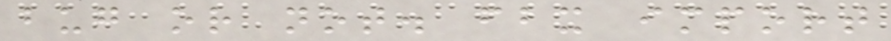bug or not. fbx import
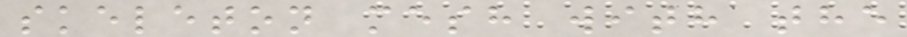skeleton mesh with the
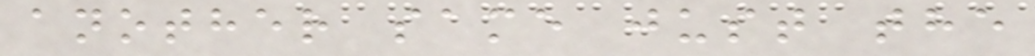another same just the
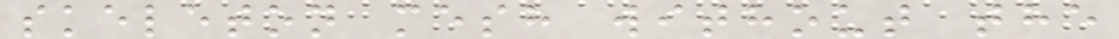skeleton mesh without the
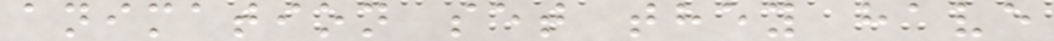animation set they have
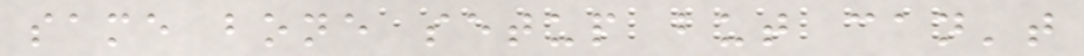same bone setup but can't
